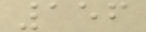156
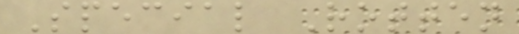Special Rotten
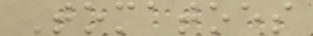Tomatoes
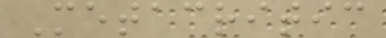Metacritic
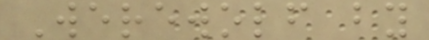Werewolf by
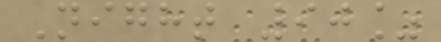Night 90%
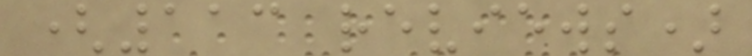(113 reviews)
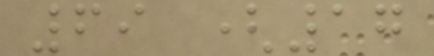69 (17
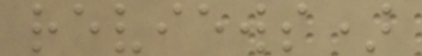reviews)
